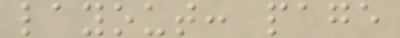layout: page
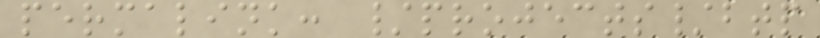permalink: /projects/btp
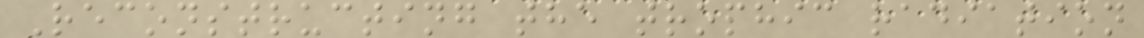Reconstructing the trophic radiation
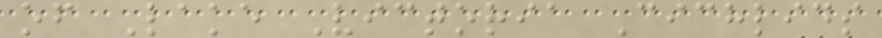of Lake Victoria Cichlids
